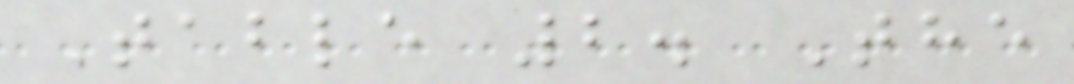Table 2. The
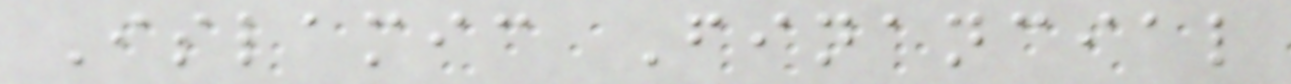Islamic Financial
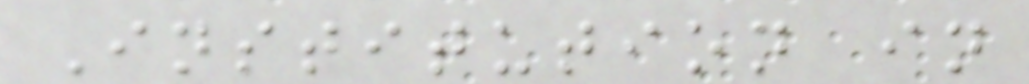Institution in
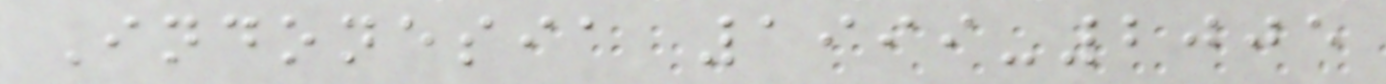Indonesia 1999-2005
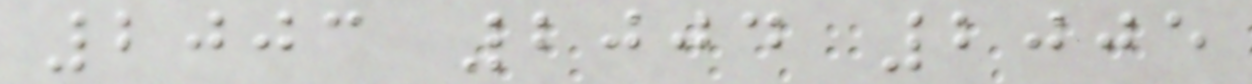2003 2004 2005
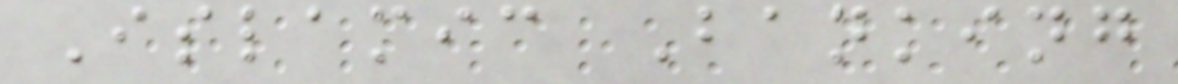Islamic Banking
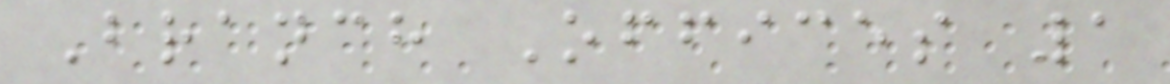Branch Offices 1
